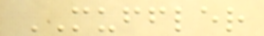MUFFLER
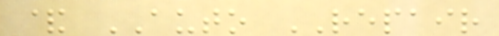& AUTO REPAIR
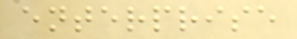enterprise
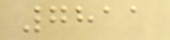7811
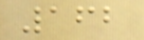162
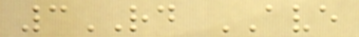3RD AVE
